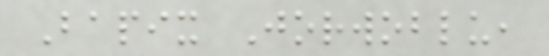Bapix Jorwoblu,
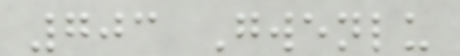703 Gwenlu
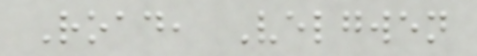Road, Velgwen
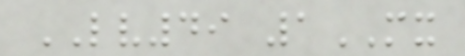LV49 1MX
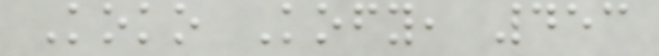Koko Kofy, 453
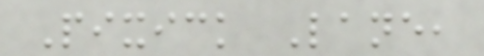Pixick Lane,
